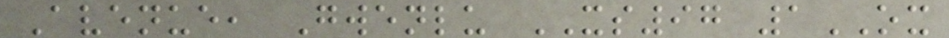Avenue, Gwenlu XS97 1OX
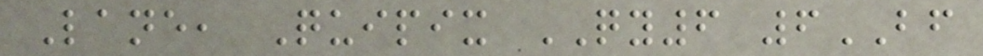Lane, Quipix QY6 6BF
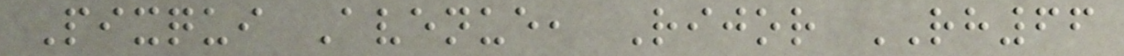Pixqui Avenue, Rijor RH66
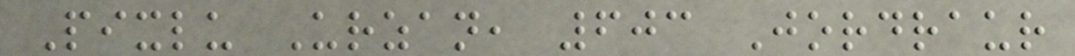Pixlu Urzan, 603 Jordraur
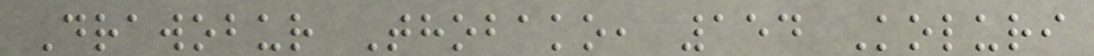Drawobur Thobako, 154 Koluri
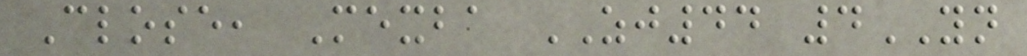Close, Mexba ZJ44 4YN
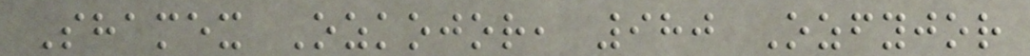Shamex Ozkojor, 980 Ozfyjor
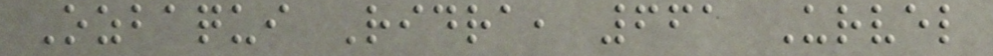Ozbaqui Ridra, 661 Urvel
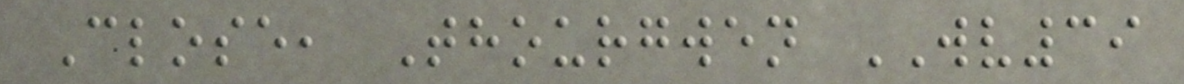Close, Thourgwen WV39
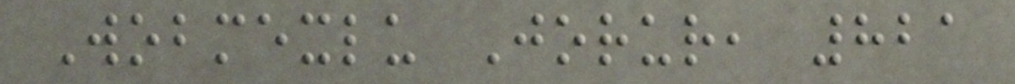Wobmexlu Jorur, 821
